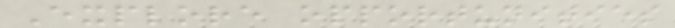Explore opportunities
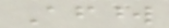Afterword
